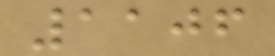1106
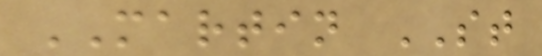MARTIN ST
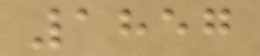1857
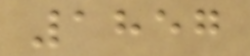1857
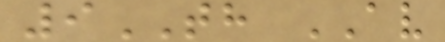9TH AV
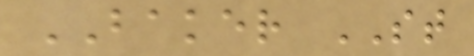BAKER ST
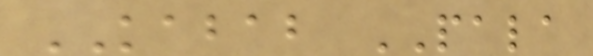KABAB PALA
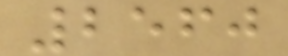2560
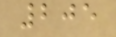205
